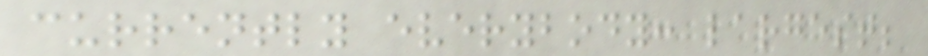currently everybody: largest;
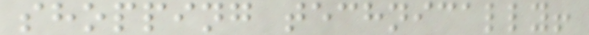shopping technically!
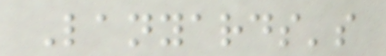Lanyards's
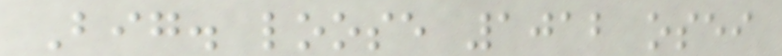Big. loose 1012 osei
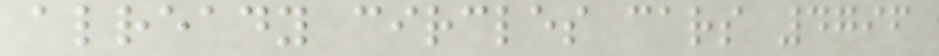already circles cars 4796
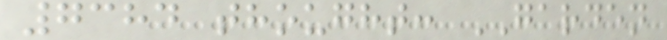7384 thought: GARDEN
